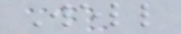Well
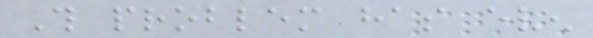This problem has even
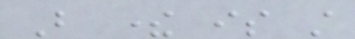But there is still
